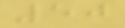50
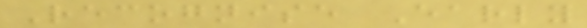Recognise Early
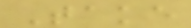Take
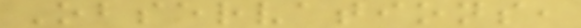Observations,
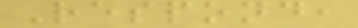Respond,
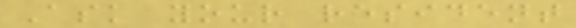Ask your resident
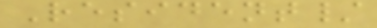Resident/
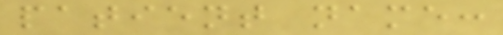patient name:
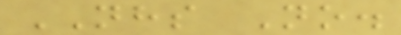NHS No.
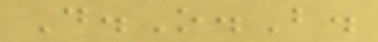D.O.B.
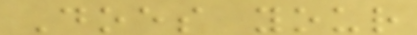Does your
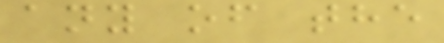any of the
